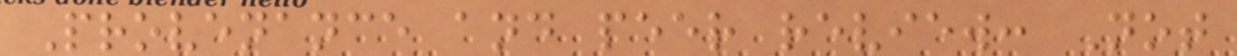Provenance and peer review: Not
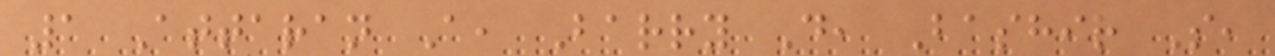1 Attaran A, Barry D, Bashir S,
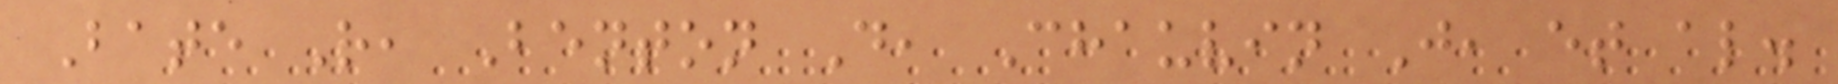Bate R, Benton D, Chauvin J, et al.
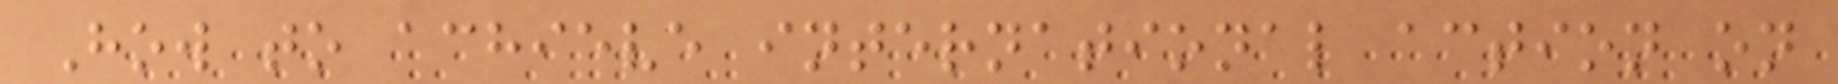How to achieve international action on
